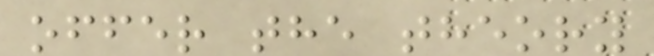offer the theory
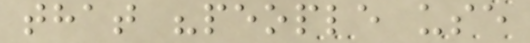that "people use
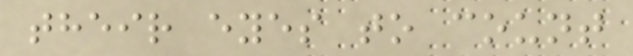their eyes to count
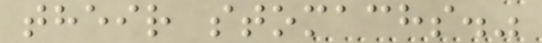their stomachs."
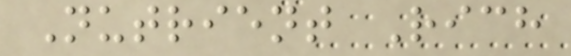Nutrient Rich
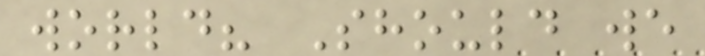world? Should we
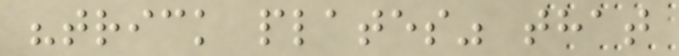"trick plates" that
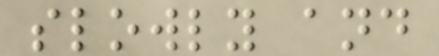slowly and
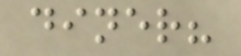diner?
